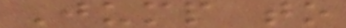Jump to
